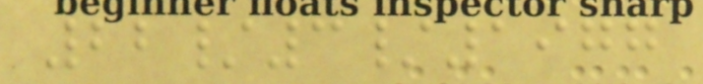22/3/1977
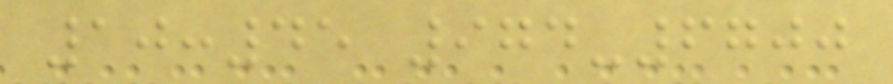10:45 974-6700
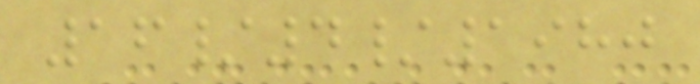16/4/1980
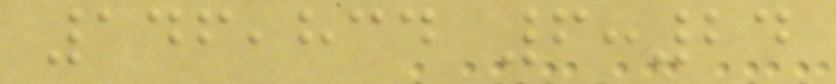146,834 6:24
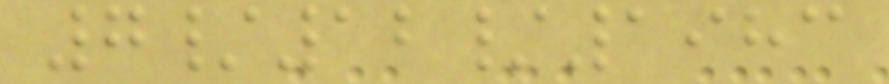7/12/1983
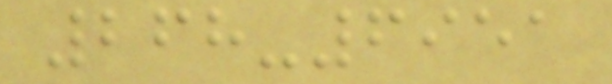268-6951
